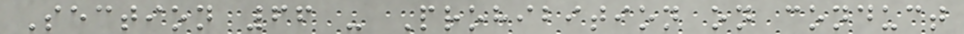Section 66 - Prohibition on conduct
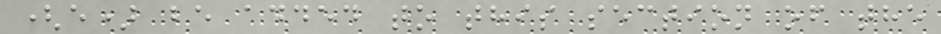(e) be added to this section of the
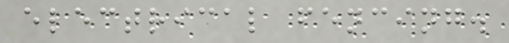electrical fencing.
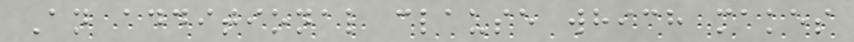An additional clause which makes
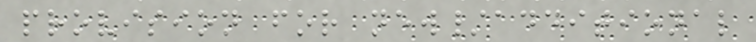provision for new/additional
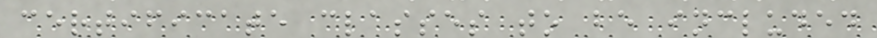certificate classes to be included
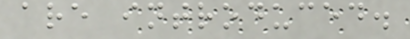are introduced.
